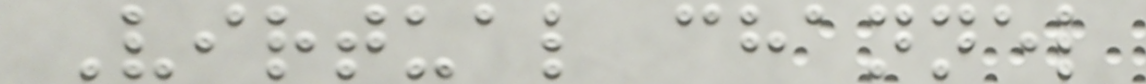Virtual channel
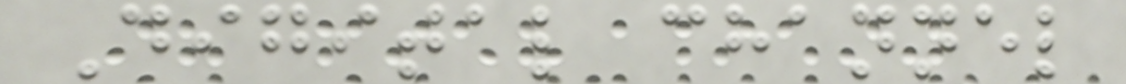Digital channel
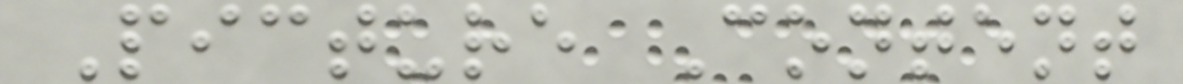Picture Content
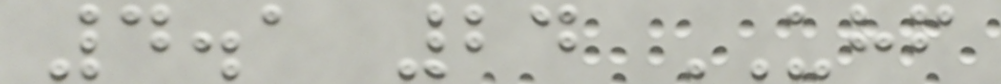4.1 24 UHF
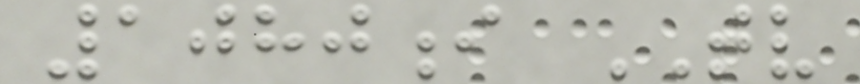1080i TV
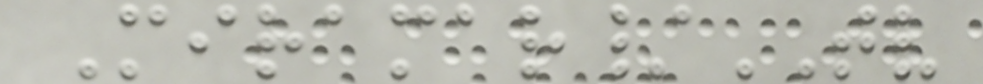Miramar/TV
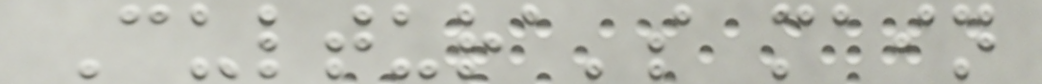Cultura's main
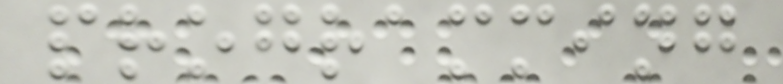programming
